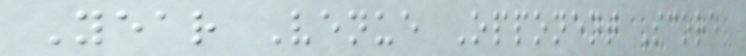Year Venue Opponent Score
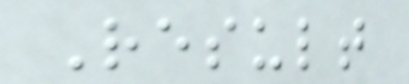Result
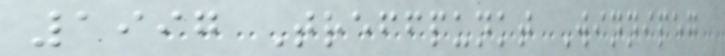1997 Treffpunkt Winnipeg
